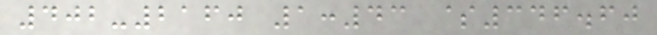402-2160 1:43 $346.60
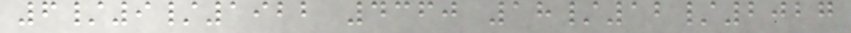6/9/1922 4360 18/12/2027
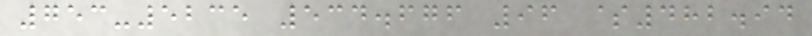753-5235 534.676 96 $482.94
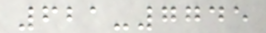621-7745
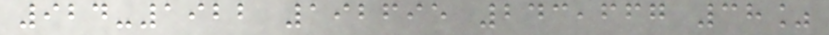924-1922 192695 243,667 38%
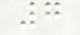7
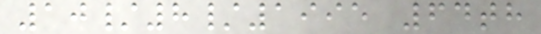10/8/1995 64th
